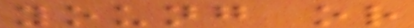young or
